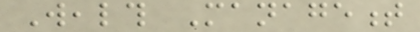Wealth Management
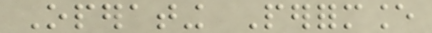Operating Performance
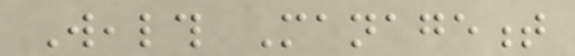Wealth Management
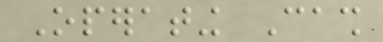Operating Cash
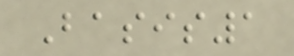Basis1
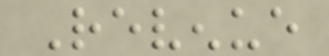Revenue
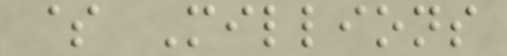$ Millions
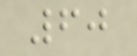60
